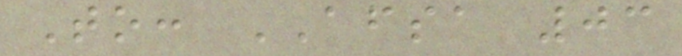To: AFSA 03
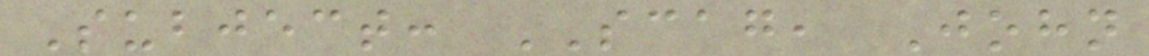Subject: SCAG, John
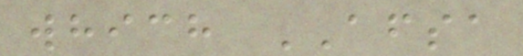which AFSA
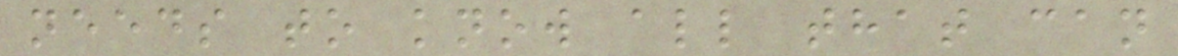needs to know all that can
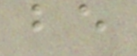be
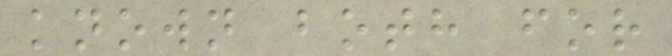known both for
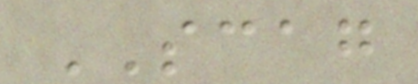SCAG
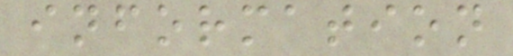information
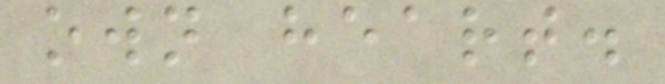own heart.
